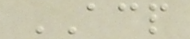ACP
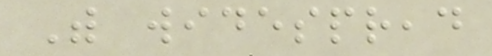With widespread
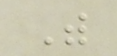With
